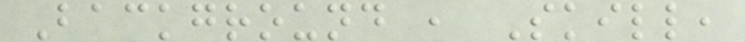Background , Skill,
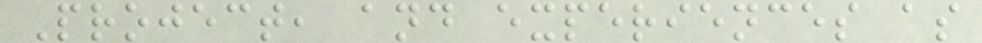Project, and experiences as
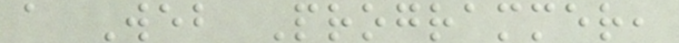a Web Programmer,
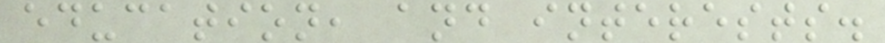education, and interests.
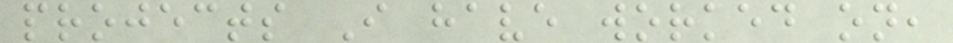projects I have worked on,
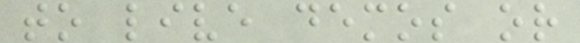to live demos or
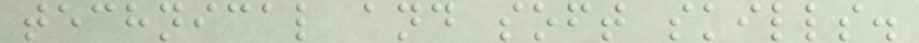technical and soft skills.
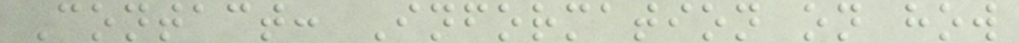Contact: Information on how
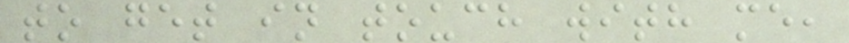to get in touch with me,
